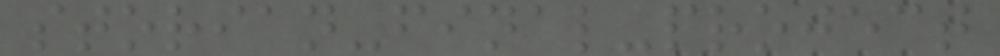storian-final-project
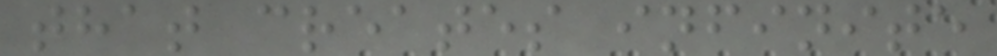that creates infinite
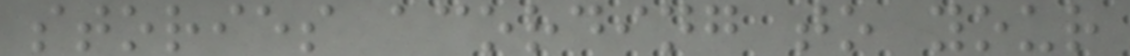stories acording to your
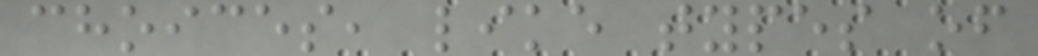choices, like types of
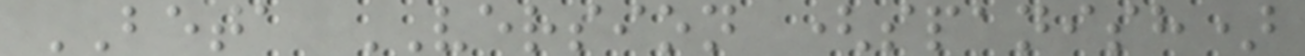BETA VERSION (spanish)
